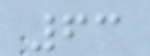63
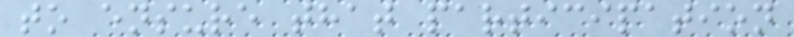to ensure that participation
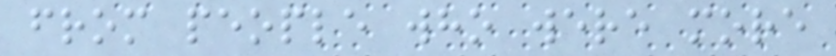from people who were more
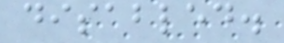disabled.
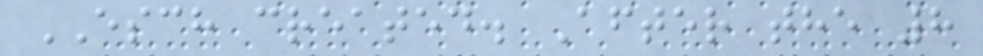ESCH created. After the 8
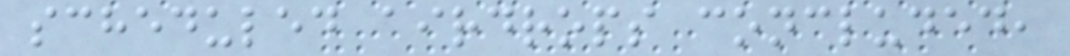scheduled airdrops concluded,
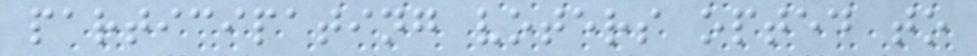participating voters opted to
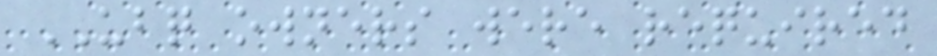UBQ owners were required
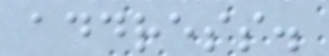address.
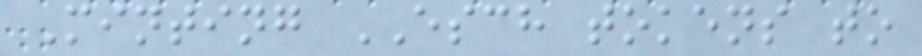Minting ESCH tokens to
